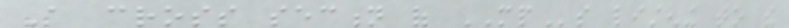A cross section of MPs listening to the
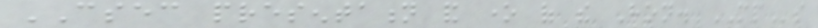CSEC presentation and one of the Hon. MPs
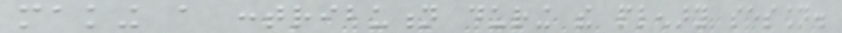making a contribution during the plenary session.
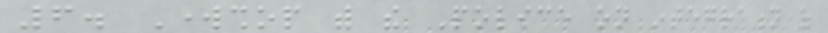6. Workshop with the Police on integration of
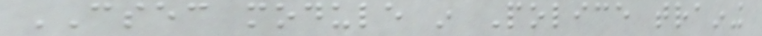CSEC module in Police training
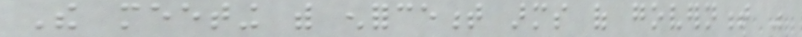The meeting with enforcement arms of government was
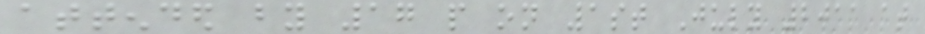attended by 17 people on 1st July 2011 at
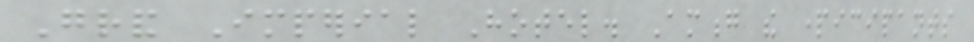Grand Imperial Hotel. Among the participants
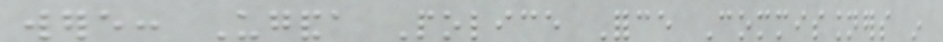were: Uganda Police Force Commissioners in
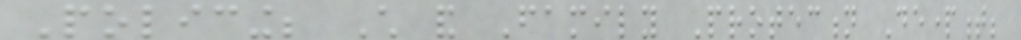Policing; Child and Family Protection Department;
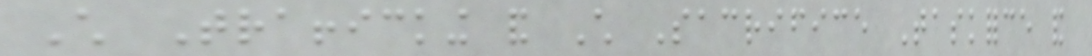Child Trafficking and Child Sacrifice Taskforce and
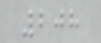208
